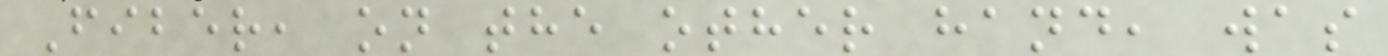Fiber, on the other hand, was
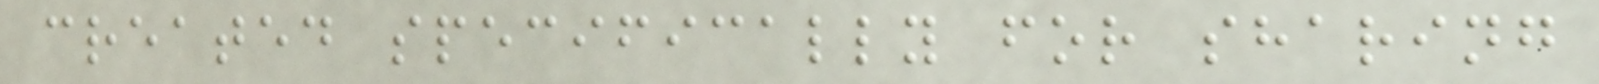created specifically for sharing
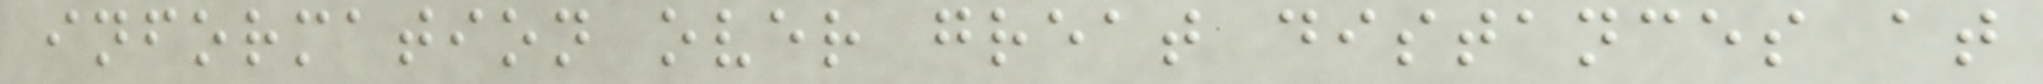information over great distances at
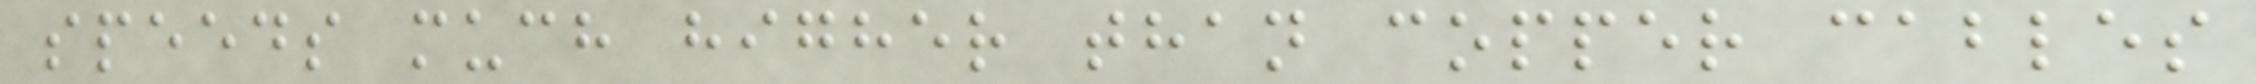speeds much higher than copper cables
